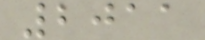2011
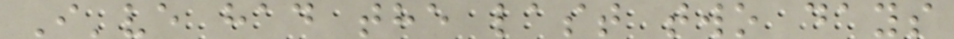I've had the last two days
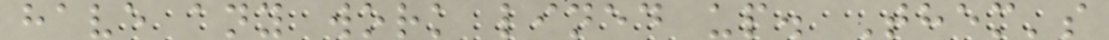have any work lined up. Them's
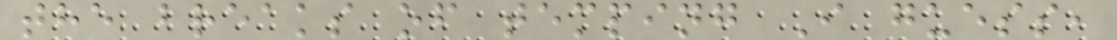the breaks of temping I guess,
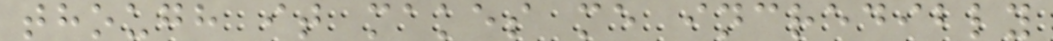though it makes me incredibly
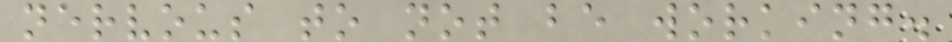nervous to not be working.
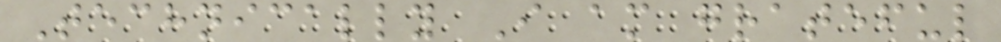Technically I am grateful
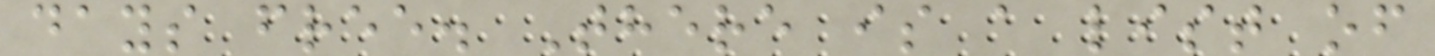days free. There is a list of
